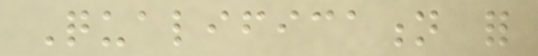Qualification for
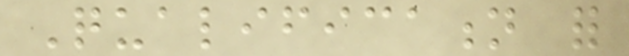Qualification for
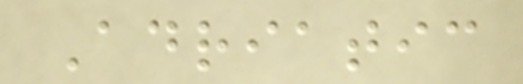Adriatic
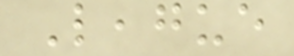League
